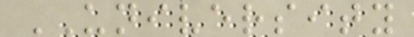UNIVERSITY
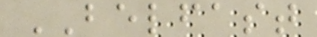BELFAST
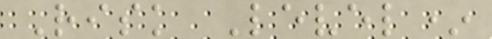Risk Level*
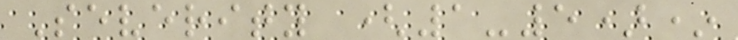Severity (1-5)*
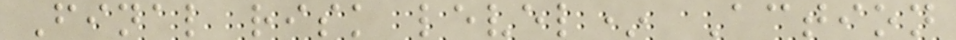Final risk level* Action
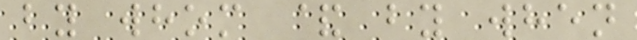by whom & by when
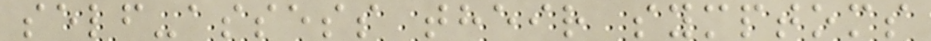self-assess their symptoms
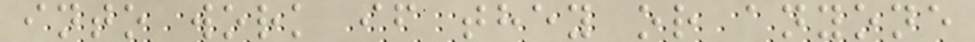into work if they or anyone
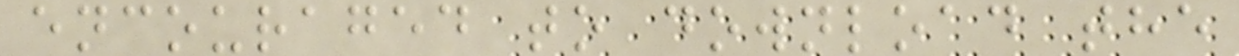encouraged to download the
